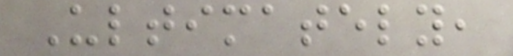Ultimately,
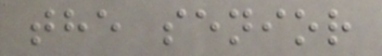the senior
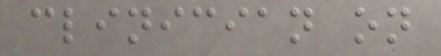clinician on
